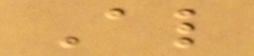Also
